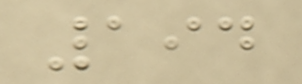194
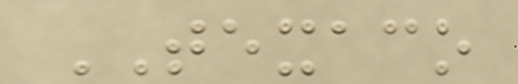TEXACO
